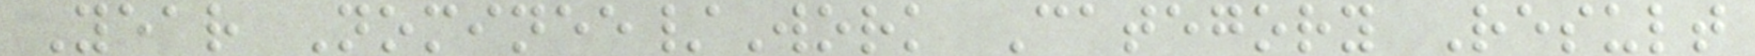Year Nominee/Work Category Result
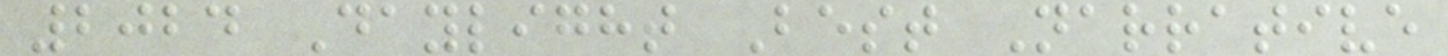2024 Daylight Best Narrative
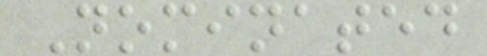Nominated
